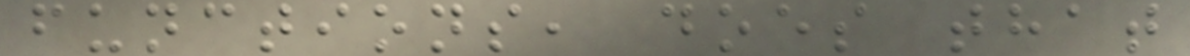functions, does that
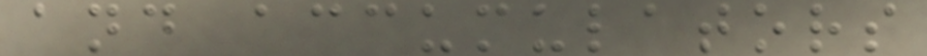and accumulators
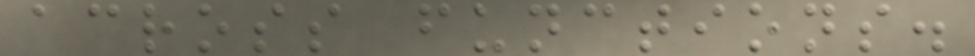across functions.
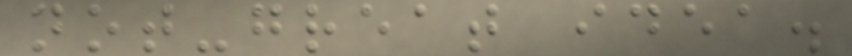not-great idea.
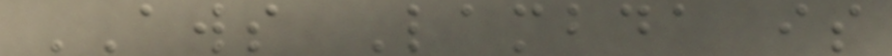AWS Lambda is
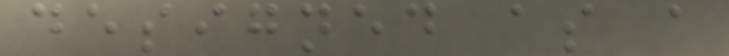designed as a
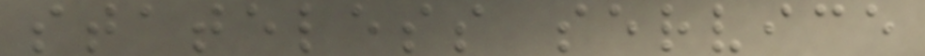stateless service
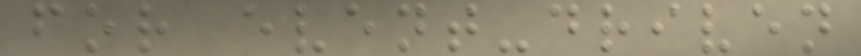for event-driven
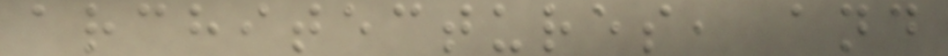architectures, and
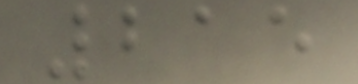215
